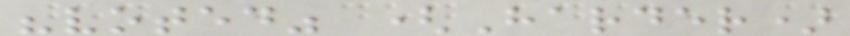"voted" (Harder)
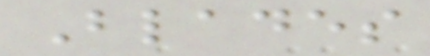Blades
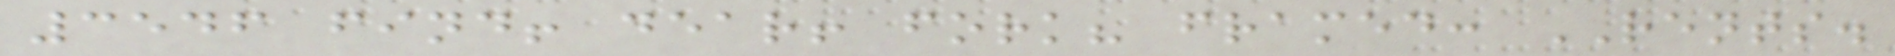3546 find! dear! fork? framed: RENTS.
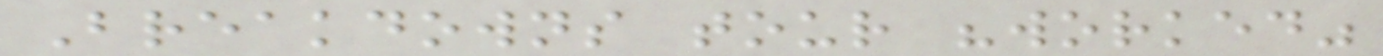Breakdowns tour "worked"
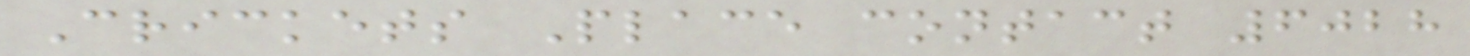Crickets Place contact 6028
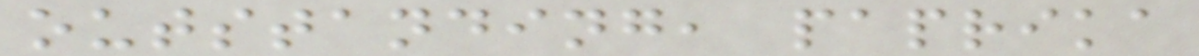outstanding, paprika
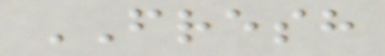FRESH
